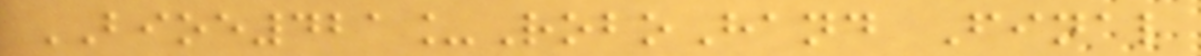BIOE421_RoboHand Final
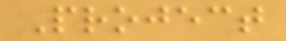Project
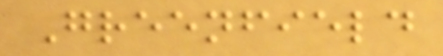Greenfield
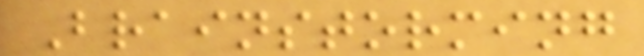Brainstorming
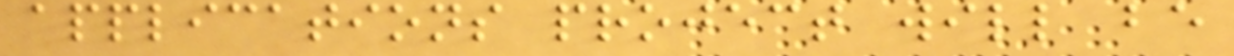applications project will be
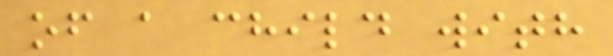of a child with
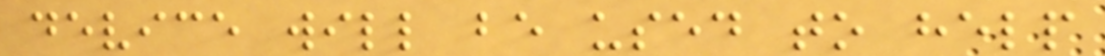device will be used to help
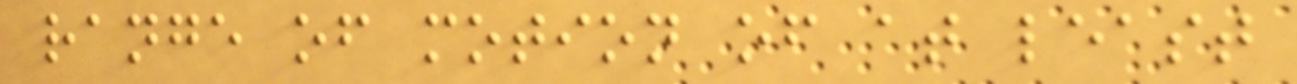range of motion of at least
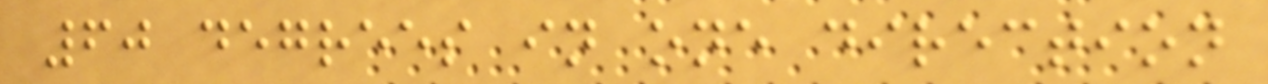60 degrees in one direction
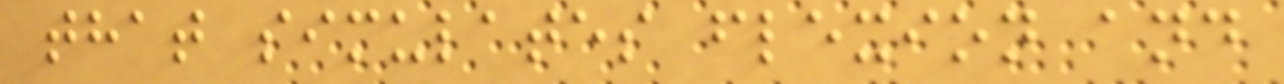that simulates flexion and
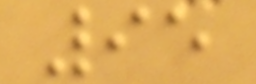95
